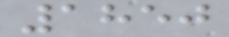1850
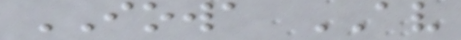IOWA AV
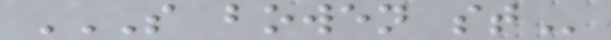S BOWEN ST
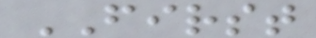FIRST
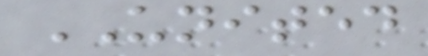UNITED
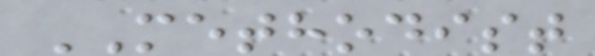METHODIST
